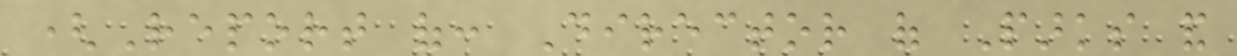(Report of: Director of Parks and
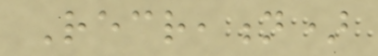Recreation)
